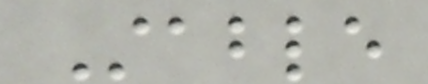Stable
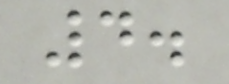4.
